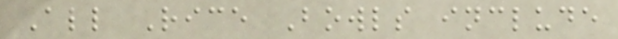All Rice Bowls include
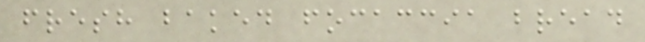fresh baked focaccia bread
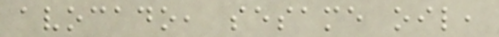avocado, sesame oil,
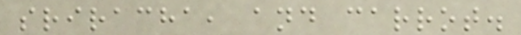sriracha, and carrot.
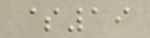$19
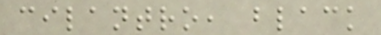cilantro, black
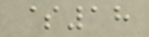$18
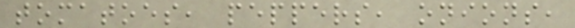tomatoes, peppers, onions,
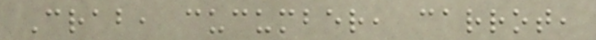Crab, cucumber, carrot,
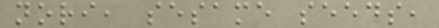nori, sesame seeds,
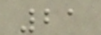21
